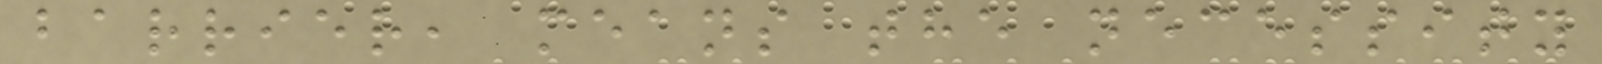barrier, means the necessity
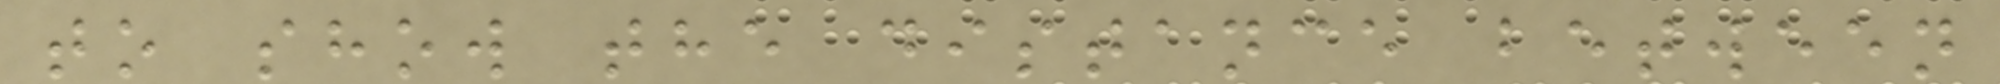to show the distance between
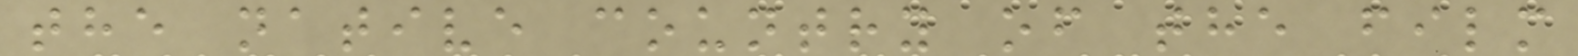the native country of the film
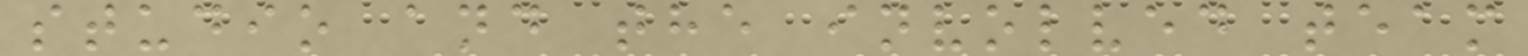studio and the involved team
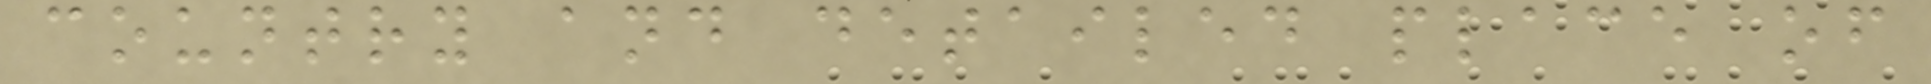country and detailed place of
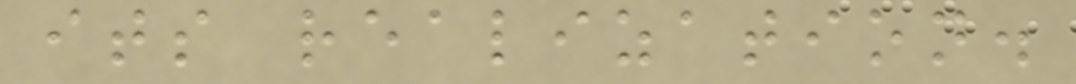its realization.
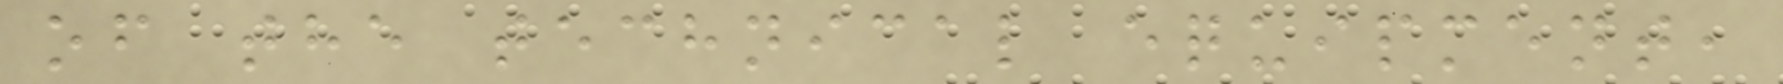of the technical equipment,
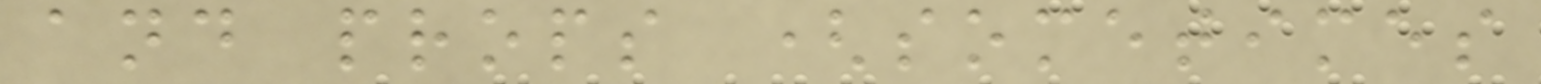and props (sometimes
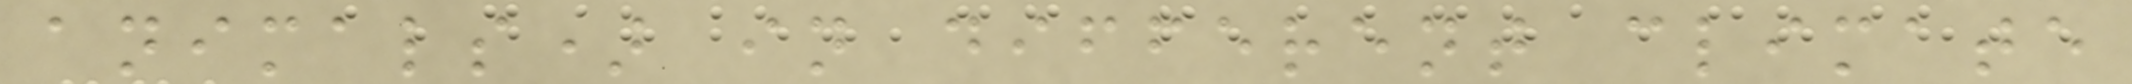animals) in different climate
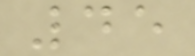45
